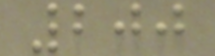200
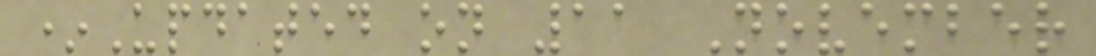*Updated on 11 November
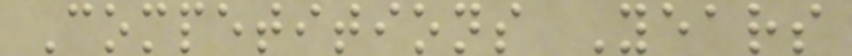Competitions Years
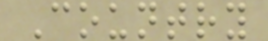Country
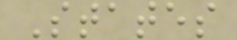States
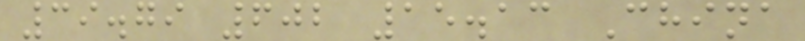39.79 602 15.13 China
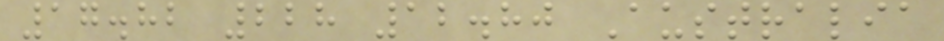17.82 228 12.80 Australia
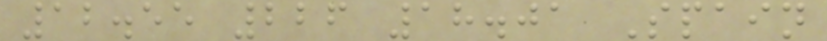12.55 226 18.01 Spain
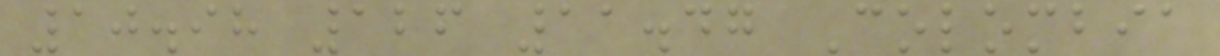10.98 126 11.47 Colombia
